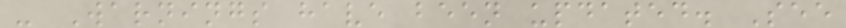- Warnings have been updated. See
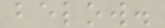below.
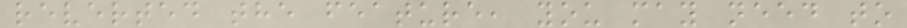reverted the feature, you may need to
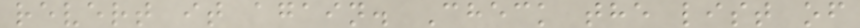revert it again. Check the list of
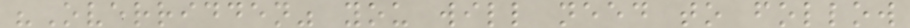"Overridden" you will need to follow
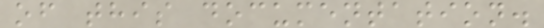of this documentation.
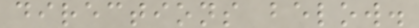directions below.
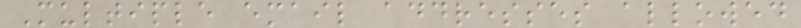Multiple email addresses allowed
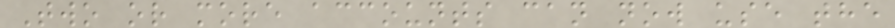Two or more accounts can now use the
